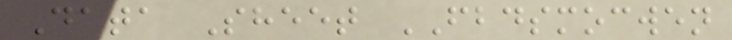Data Sheet FBDSMOCWEN
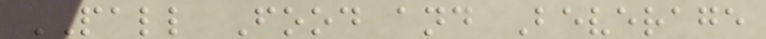PALL Food and Beverage
